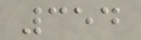354
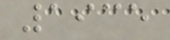1935
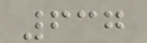637
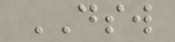DSW
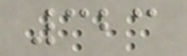323
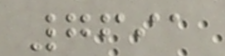7691
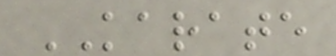KARATE
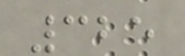325
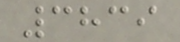3839
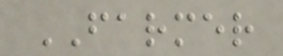FARMER
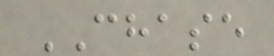CHASE
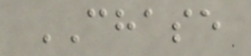CHASE
